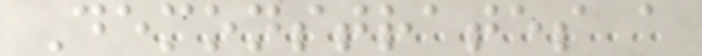Demonstrates a
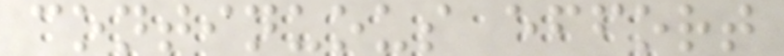continuous effort
